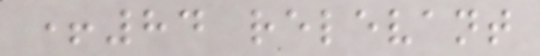+84 relevant
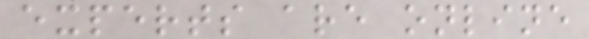experts are online
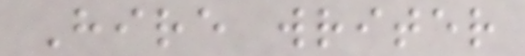Hire writer
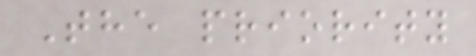The priority
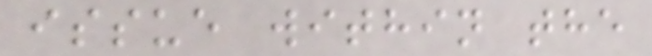issue within the
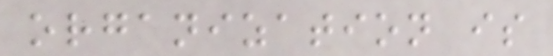organization is
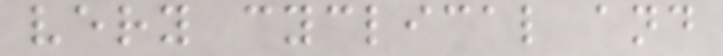very cyclical and
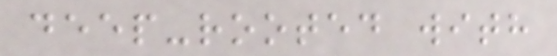deep-rooted with
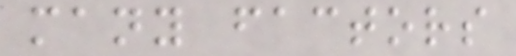many factors
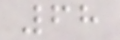68
